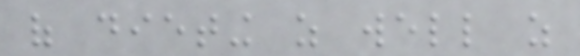of dieting as well as
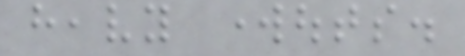heavy workouts.
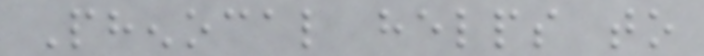Phenocal helps to
